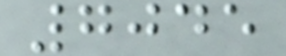7045
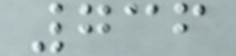736
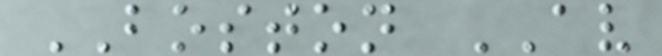BOSTON AV
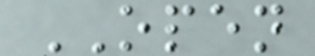OPEN
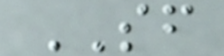SF
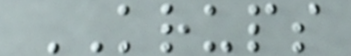KRUPS
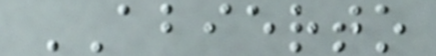ABIERTO
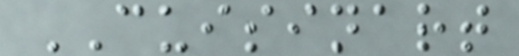CUISINART
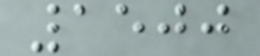1500
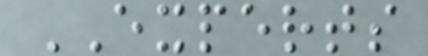EXPERTS
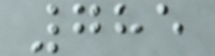785
